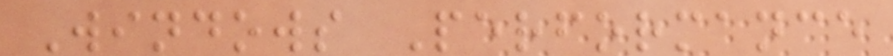Windows Performance
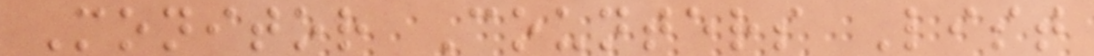Monitor Counters List
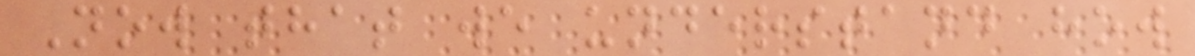Now that we understand how
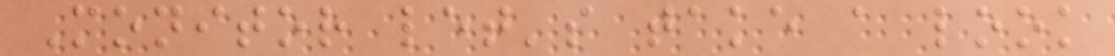Monitor let's take a look
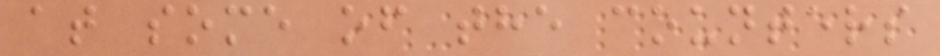at some of the counters
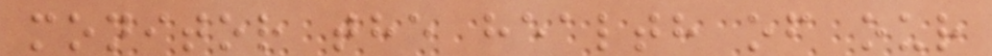monitor the health of our
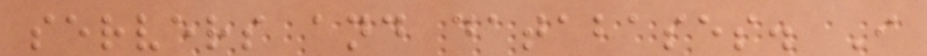servers and databases. I
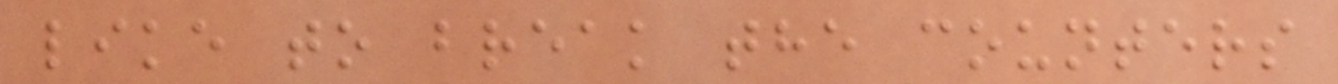like to break the counters
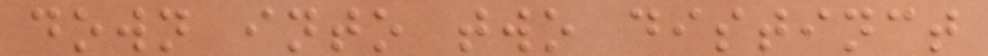down into two distinct
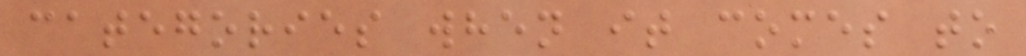categories when it comes to
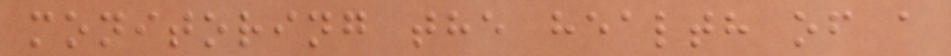monitoring the health of a
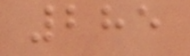285
